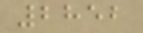2852
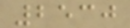2530
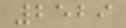2529
